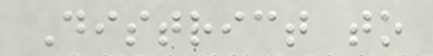District to
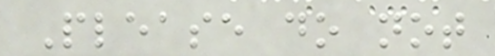Please do not
